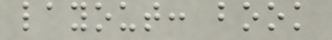layout: book
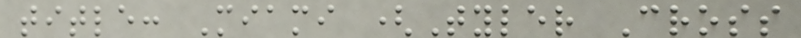title: Miami (Tyler Cross
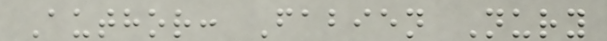Author: Fabien Nury
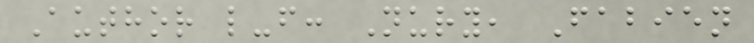Author l-f: Nury, Fabien
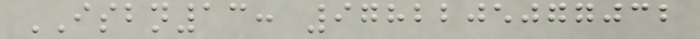ISBN13: 9782205077032
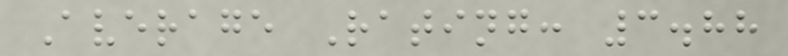Average Rating: 3.88
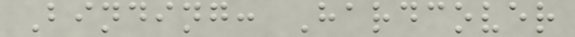Binding: Hardcover
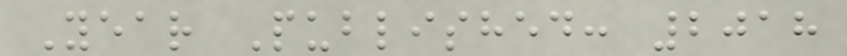Year Published: 2018
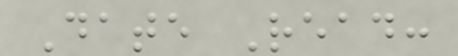Date Read:
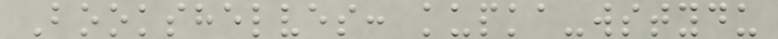Bookshelves: kupka-wstydu
